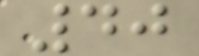40
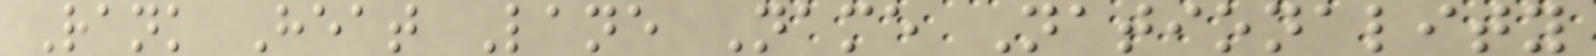Rank Heat Lane Name Nationality
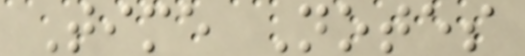Time Notes
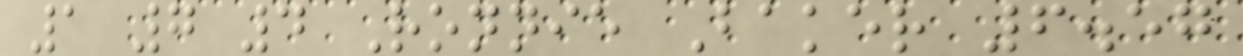1 7 4 Ronnie Baker 6.57
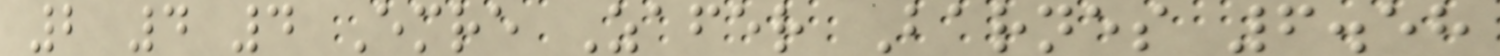2 4 4 Emre Zafer Barnes 6.58
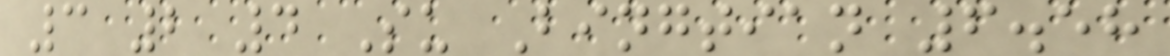3 2 4 Su Bingtian 6.58
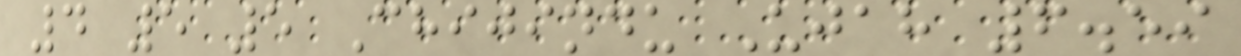4 5 5 Chijindu Ujah 6.59
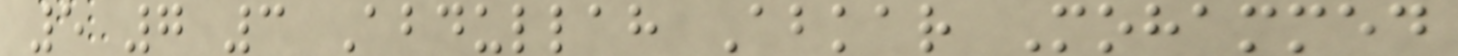5 7 3 Abdullah Abkar Mohammed
